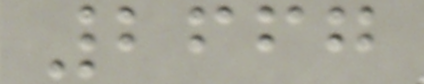2667
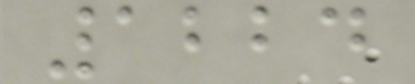1224
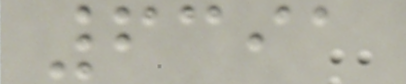6391
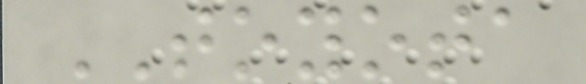TOYOTA
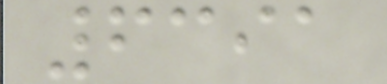6391
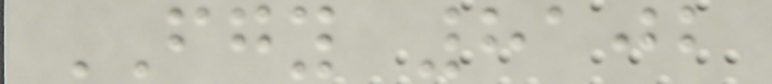FGY 8102
